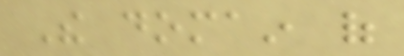The domain of
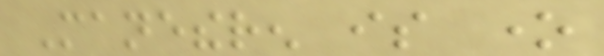Manetheren is one
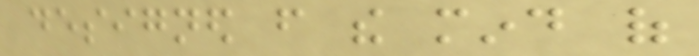designed from the mind of
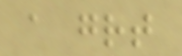a great
